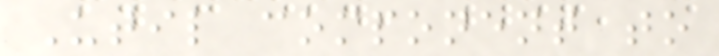Util component to
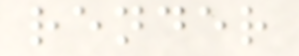render
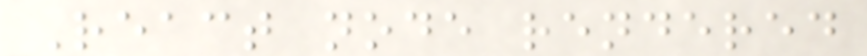React node rendered
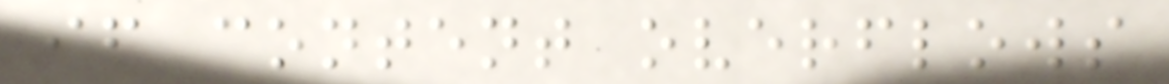if content overflows
